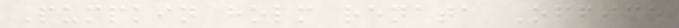Pumpkin holm renata Office
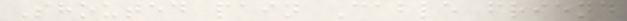Shouted pain Cable friend
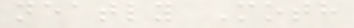neatly Moth
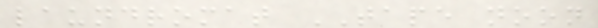laundromat TAPE noon
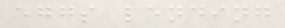eggs lending
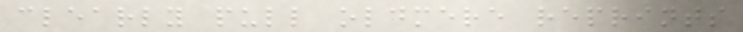clearly pull oldmere reprints
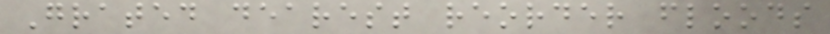Grated dearest reorder floods
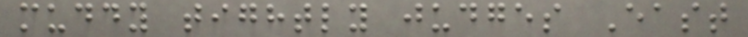muddy tightly judges East
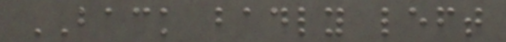BACK badly left
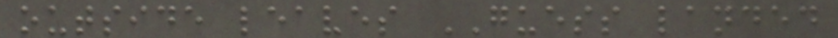outside leaves GUESS landed
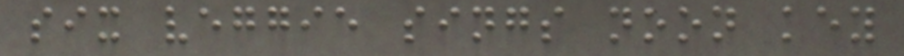six veggie sings noon key
